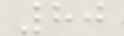80
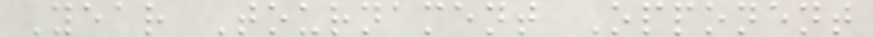Year Tournament Opponent
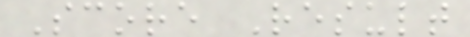Score Result
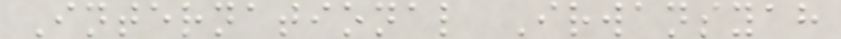International Irwansyah
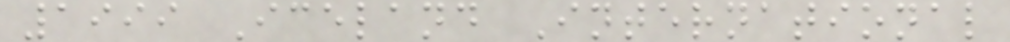1999 Iceland International
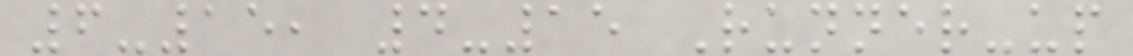6-15, 4-15 Runner-up
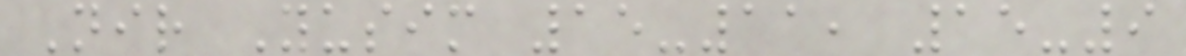Nir Yusim 15-11, 15-9
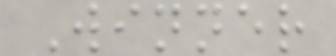Winner
